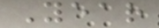Year
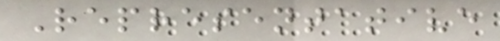Representative
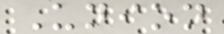Union
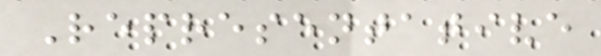Representative
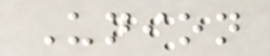Union
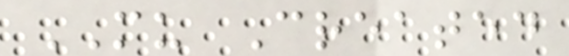MU Created
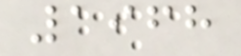1968
